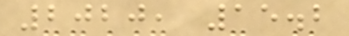2020, 15.2
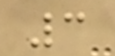3
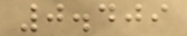0.409
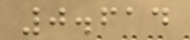0.614
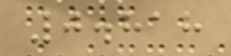0.818
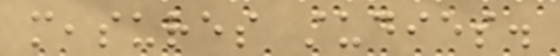measures studies.
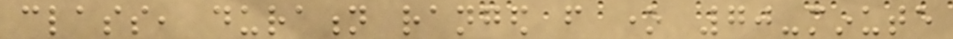class, duration ranged from one 70-minute
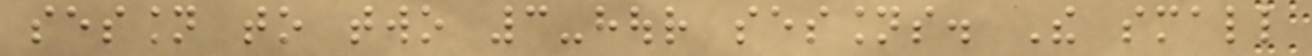session to two 3-hour sessions. The small
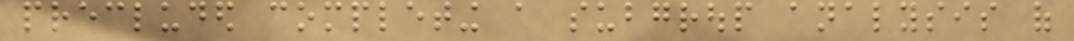precluded completing a subgroup analysis of
